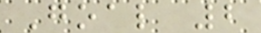Goal 2
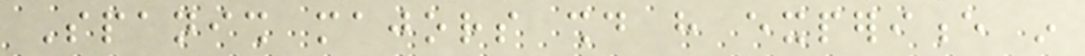Spanish majors should have experience in
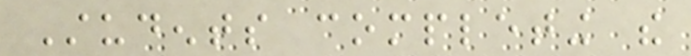Students completing the
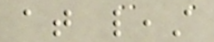at least
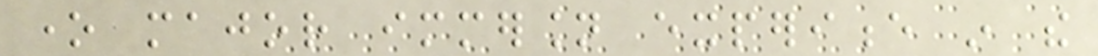one major immersion experience in the
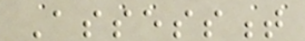Assessment
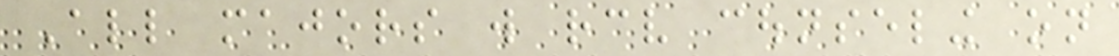All majors will receive counseling on
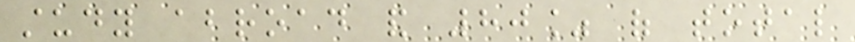study abroad and 80% of total
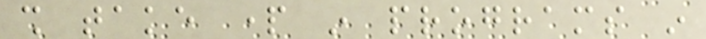shall take part in programs in
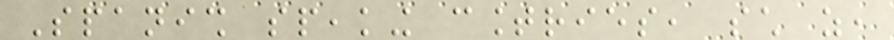Spanish speaking countries, such as,
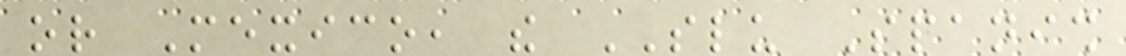or Mexico, the SLU Spanish
